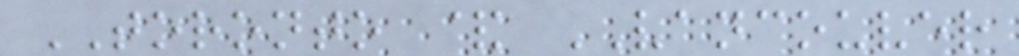TORONTO & VANCOUVER
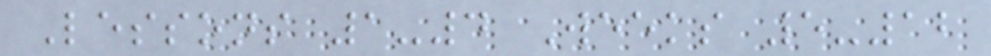Lessons 1-4 Weeks 5-12
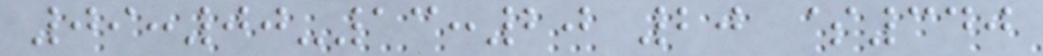09:00-13:20 20 $340
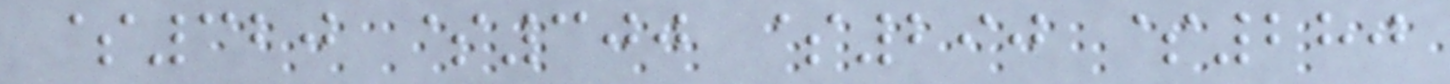$320 $300 $290 $280
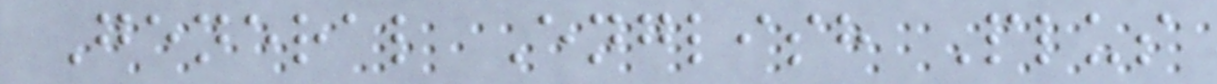General English Plus
